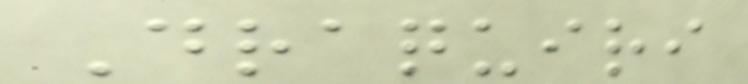Draquiri
